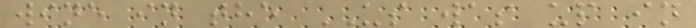wine in the US was up in
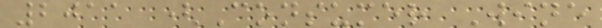2011 (Consumer Wine
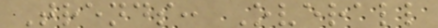Trends: Overall
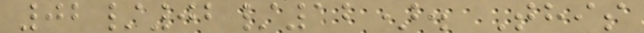02/02/12). This
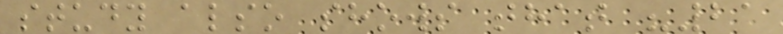study also shows that "21
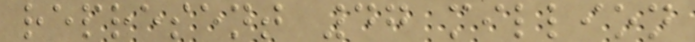represent 47 million
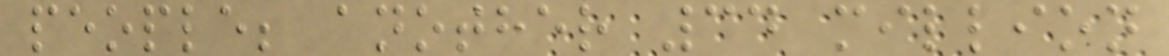people; another 34 million
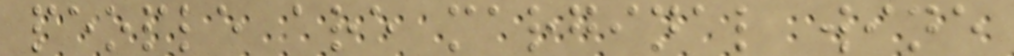people are marginal wine
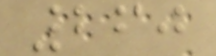260
